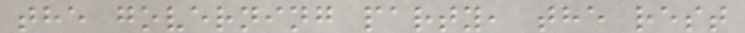the governing party, the rest
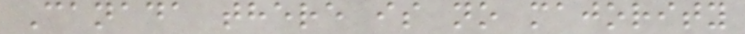Canada there is no majority
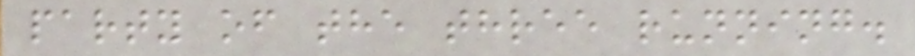party of the three running.
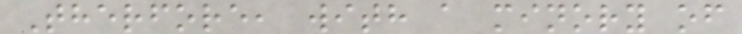Therfore, with a minory of
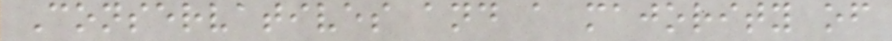Conservatives and a majority of
